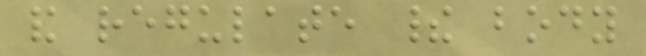and regulate their body
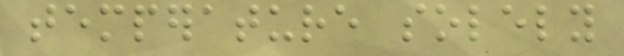temperature solely
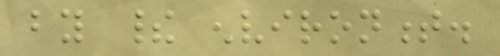by their environment.
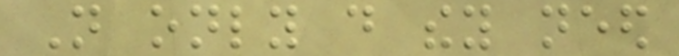Not only do they need
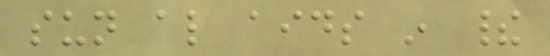sun also aids in their
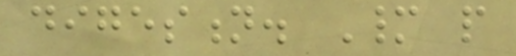digestion. Many people
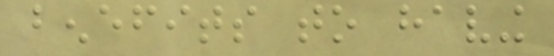benefits to having
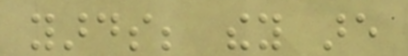yards; they are
